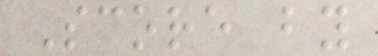Score by
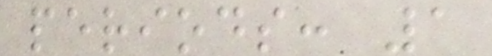periods: 1
